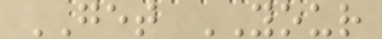GET YOUR
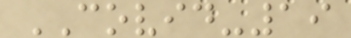COVID-19
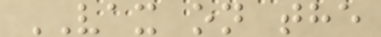VAX on the
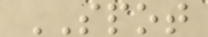SPOT
